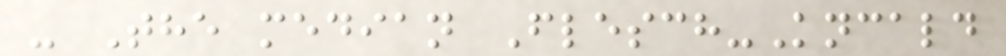- The median Flesch-Kncald
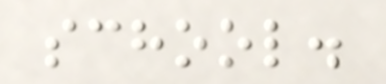school.
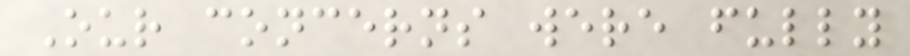Our concerns were fully
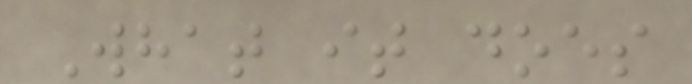What it does
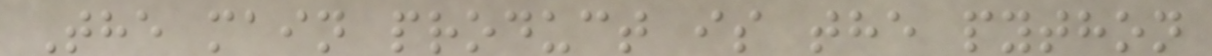The main product is the python
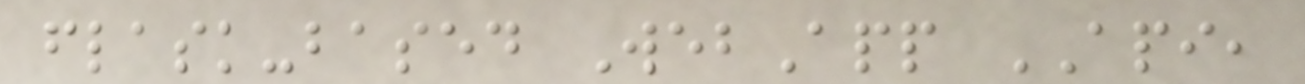flask-based WebApp API,
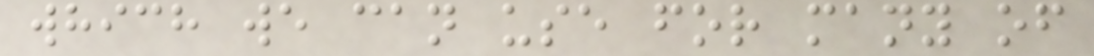which we can use for many of
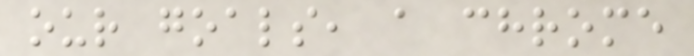our goals, a chrome
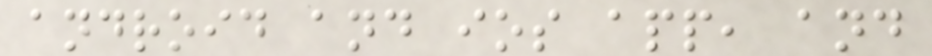android and ios app, and
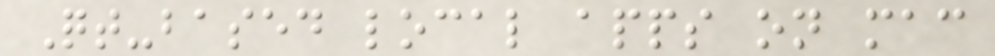Qt-based local apps on mac
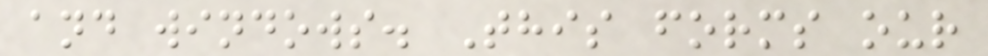and windows. This forms our
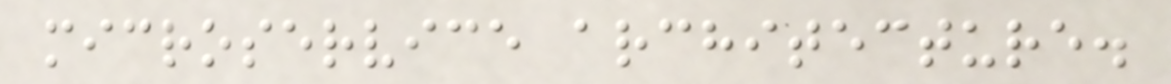microservice architecture.
